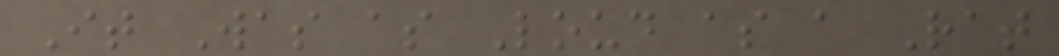It Was as Loud as a Rat
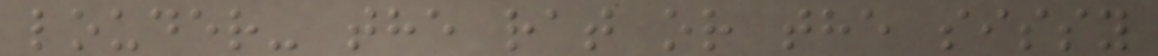louder- the rat or the sissy
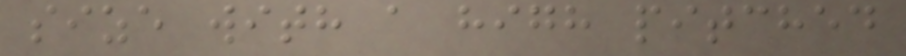size with a high pitched
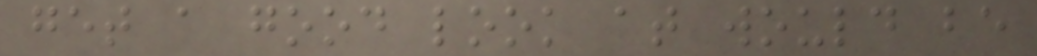get a good look at would be
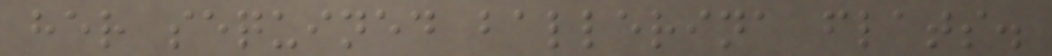her sequined ballerina flats.
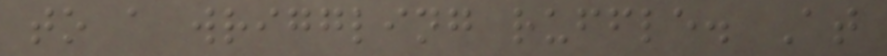to a wriggling ruffle. At
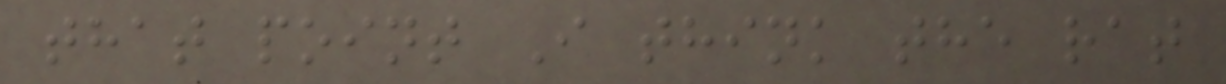that point I think the rat
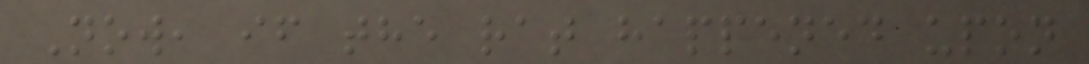Now, if the rat happened upon
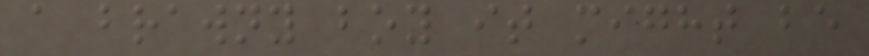a brawny boy it might be
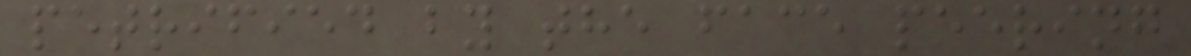petrified by the face peering
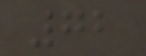72
